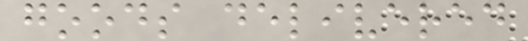goods delivered
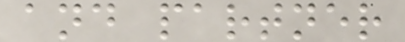and partner
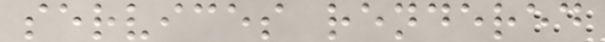services rendered
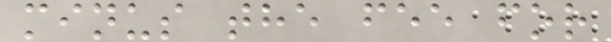minus the fee for
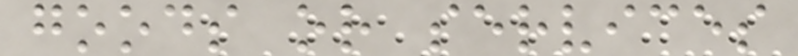goods or services
